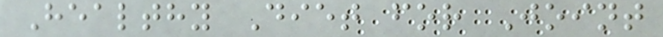Healthy Diet for Joint
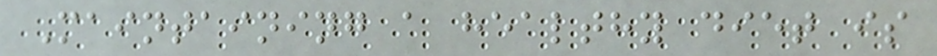Maintaining a healthy diet is
